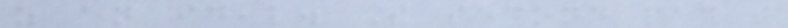as an ideal. The second path that
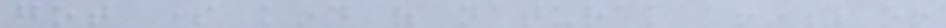got some kind of natural affinity or
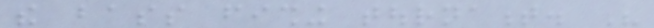the bass fishing tournament. His
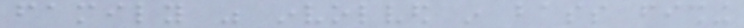family was involved in bass fishing
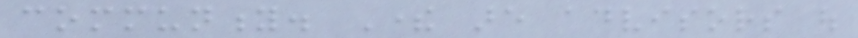community. There are advisors out
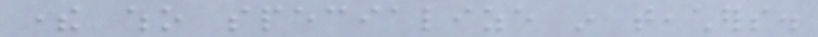there who specialize in teachers.
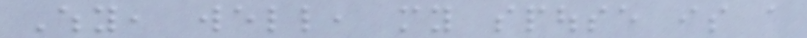Why, well, my spouse is a
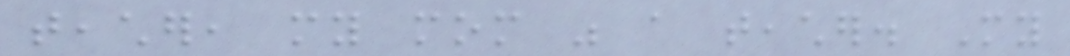teacher, my mom was a teacher. My
